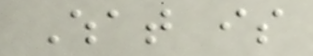What is
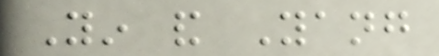Yin and Yang
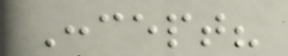Concept?
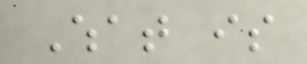What is
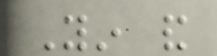Yin and
